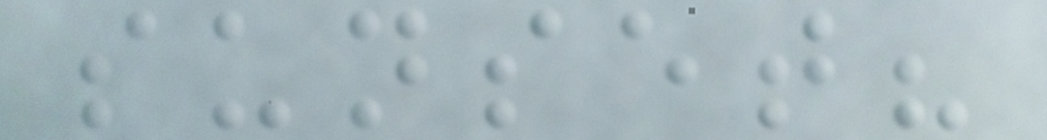sunset?
